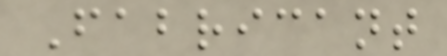Fabricant
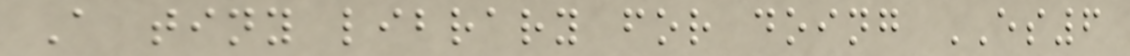A tiny library for doing ES6
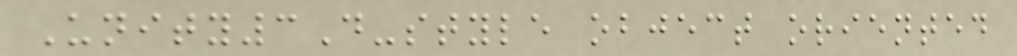Unity3D-style object oriented
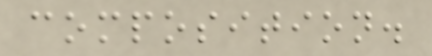composition.
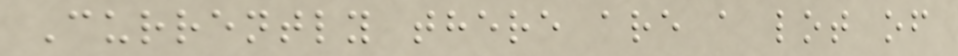Currently there are a lot of
